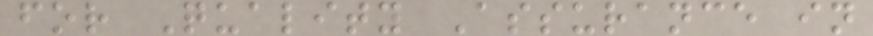for Quality Assurance in
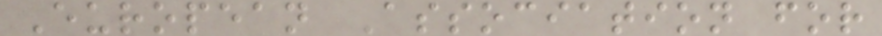European Association for
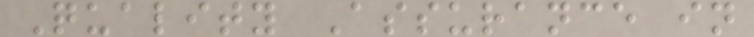Quality Assurance in
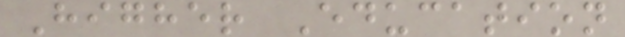Higher Education
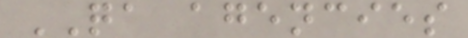QA agencies
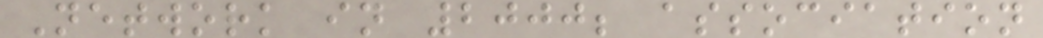Network in 2000; association
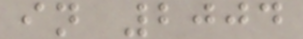in 2004
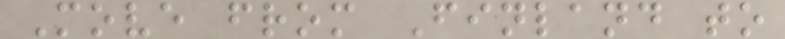Move from Finland to
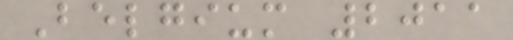Belgium 2011
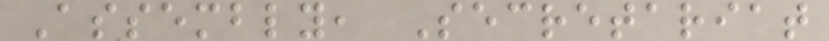Assembly, Secretariat
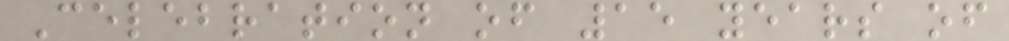Celebration of 15 years of
